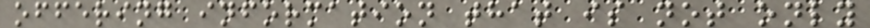offering information that is not only
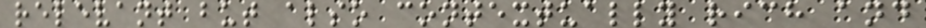relevant but also contextually rich and
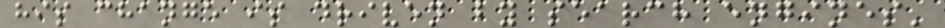his change is driven by search engines'
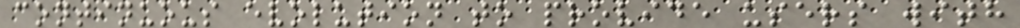continuous evolution to provide users with
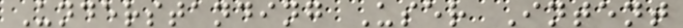Understanding User Intent
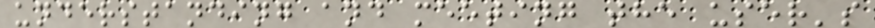understanding and meeting the user's
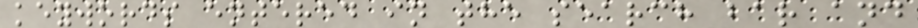keywords entered in the search bar and
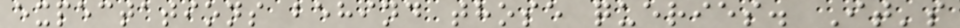expectations behind those queries. It's
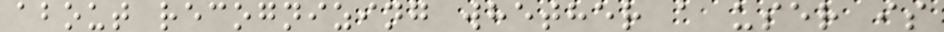about recognizing whether a user is
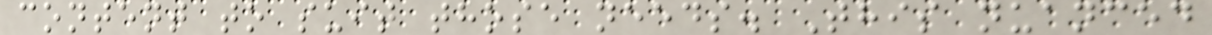content to suit those needs. This nuanced
